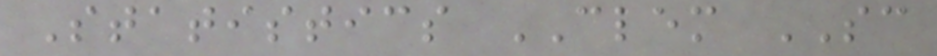Statistics CLEM SC
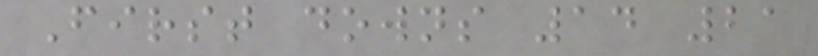First downs 14 21
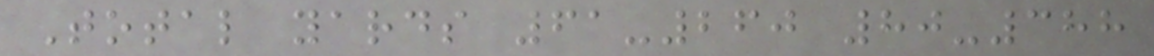Total yards 61-260 80-388
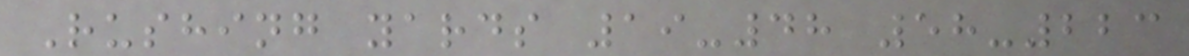Rushing yards 19-48 58-223
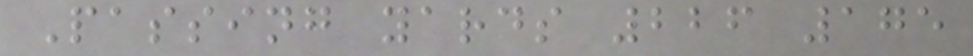Passing yards 226 175
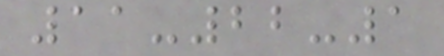11-22-1
